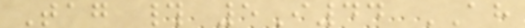Tag # 5I44 AH
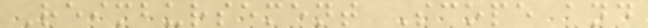Reimbursement Scope and
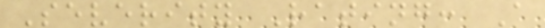Severity Rating: A
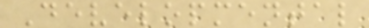Developmental
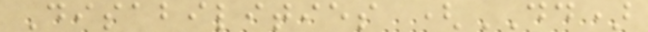Disabilities (DD)
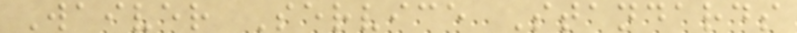Waiver Service Standards
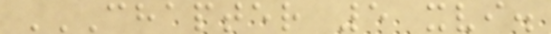CHAPTER 5 XVI.
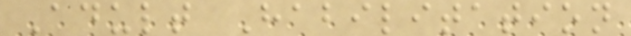Adult Habilitation
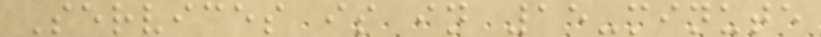Services is in 15-minute
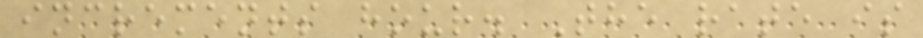increments hour. The rate is
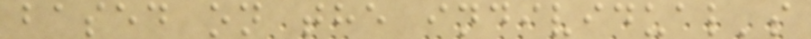based on the individual's
